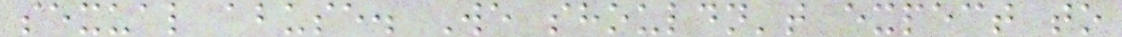sexual abuse. We shouldn't expect to
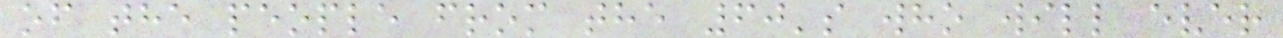of the people from the 60's who will ever
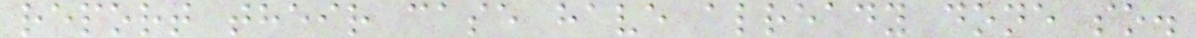report their case have already done so.
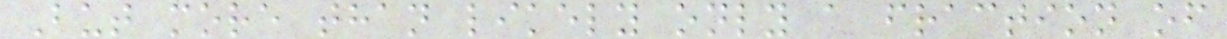But more than likely only a fraction of
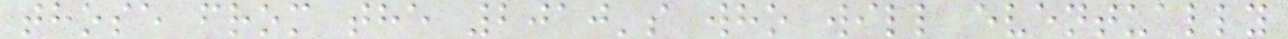those from the 2010's who will eventually
